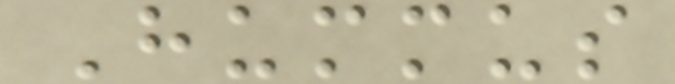Hummus
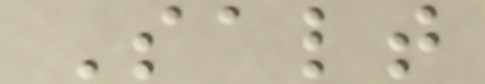Salt
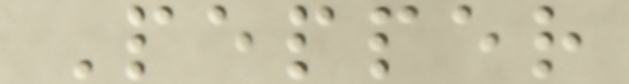Pepper
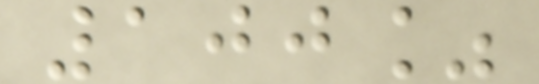100%
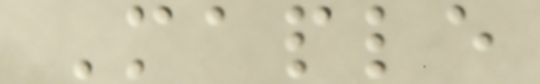Maple
